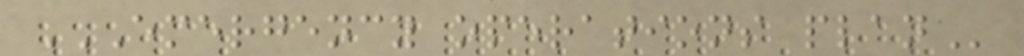EMERGENCY OPERATIONS PLAN
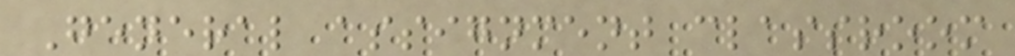General assignment classroom
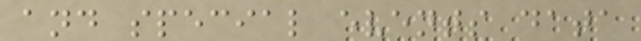and special events data
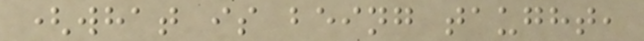(what is being taught,
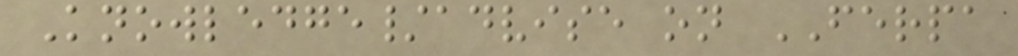Knowledge/advise on FERPA
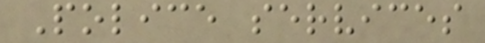Police services
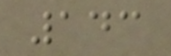143
